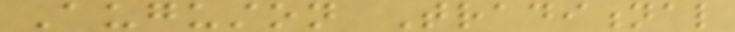Auguston Traditional
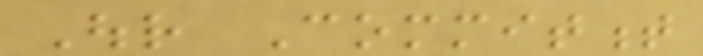Our Commitment
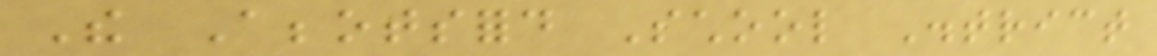The Abbotsford School District
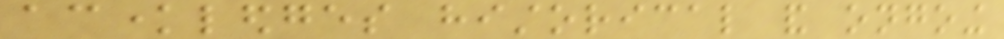acknowledges historical and ongoing
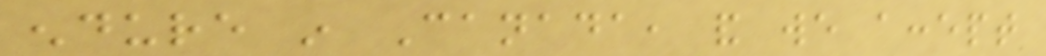endure in Canada, and we accept
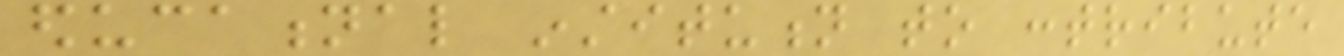educational institution to contribute
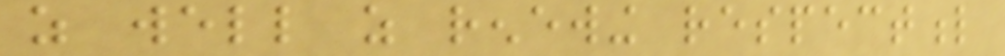as well as renewing respectful
